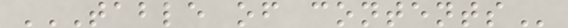TABLE OF CONTENTS
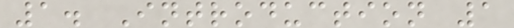1. Introduction 1
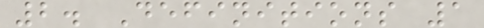2. Definitions 1
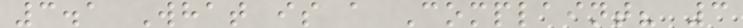3.1 What is a Complaint? 3
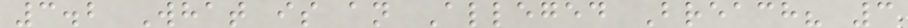3.2 What is an Alleged Breach? 3
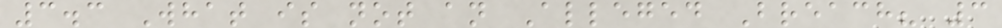3.3 What is not an Alleged Breach? 3
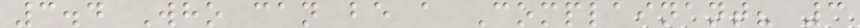3.4 Who can be a Complainant? 3
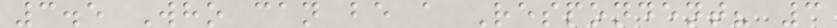3.5 Who can be a Respondent? 3
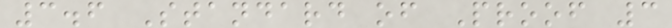3.6 Standard of Proof 3
